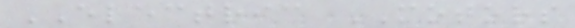ELECTRIC MOTORS
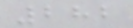282
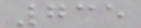735
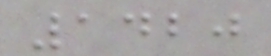1420
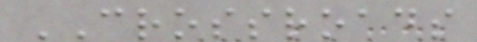CROSSROADS
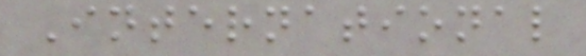International
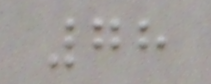78
